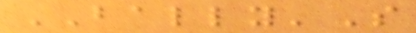BALLY'S
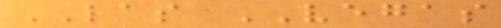LAS VEGAS
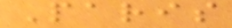Paris
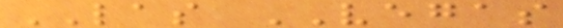LAS VEGAS
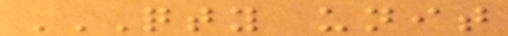QTY UNIT
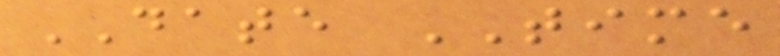DATE TIME
